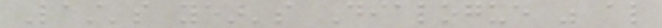Last's year's Dialogue was also
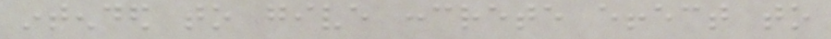intended to give concrete effect to
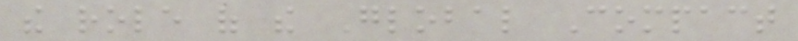the role of the Global Compact
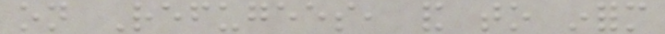on Refugees, and to inform
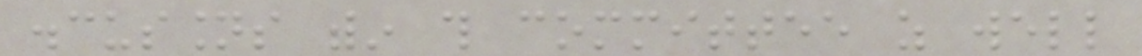discussions within this committee as well
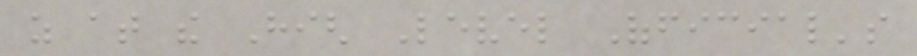as at the High Level Official's
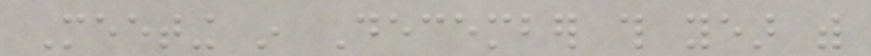Meeting in December this year with
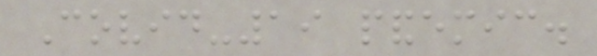Covid-19 pandemic.
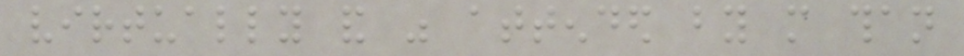virtually and was attended by more than
